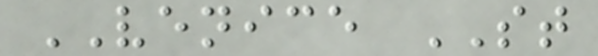VENICE ST
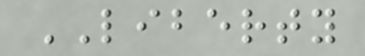LIBERTY
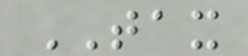TAX
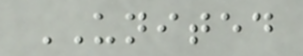UNITED
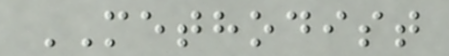METHODIST
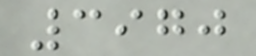3970
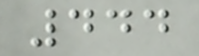444
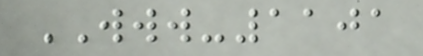WWW-1101
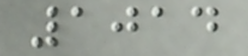1014
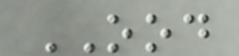OOD
